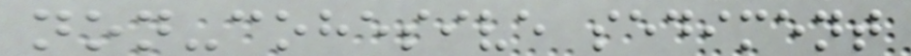non-cohesive sediment
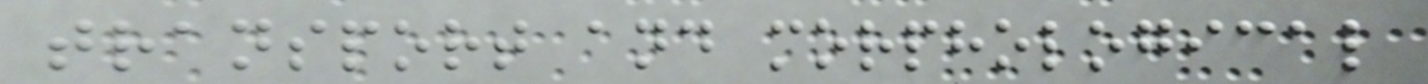transport and morphological
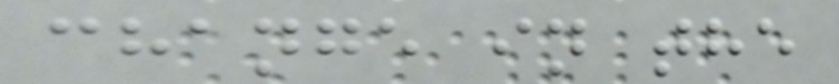change in the
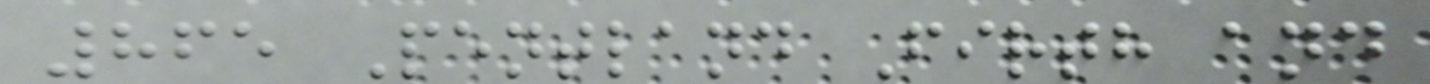865 Pentland Firth and
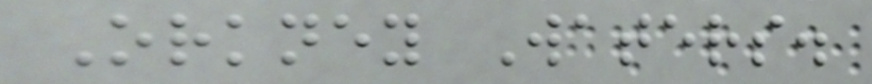Orkney Waters.
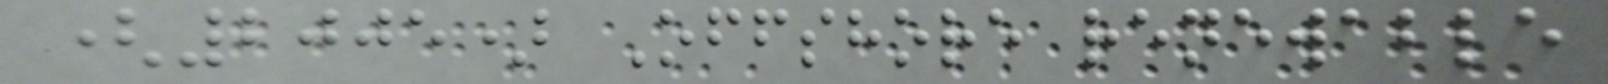(2005) Offshore renewable
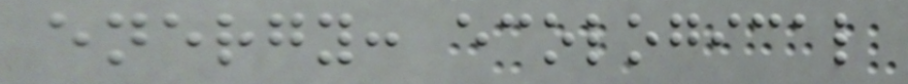energy: ecological
